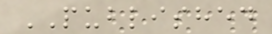PUBLISHED
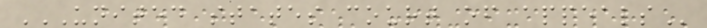UNITED STATES COURT OF APPEALS
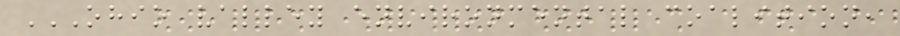OHIO VALLEY ENVIRONMENTAL COALITION,
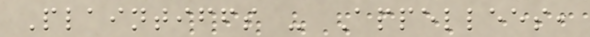Plaintiffs - Appellees,
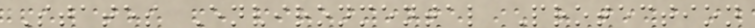States Environmental Protection
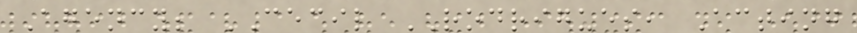Agency; CECIL RODRIGUES, Acting
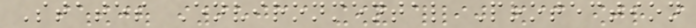States Environmental Protection
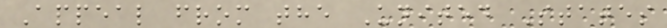Appeal from the United States
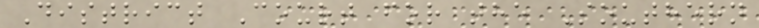District Court for the Southern
